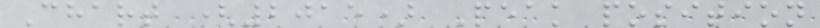Chart (2015) Peak position
